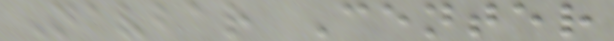Navbar Center
